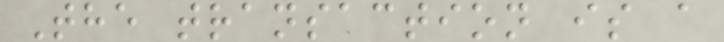The transaction is a
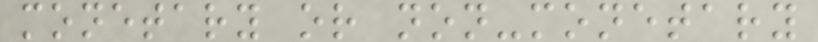monetary or non-monetary
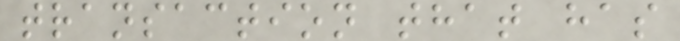transaction that has
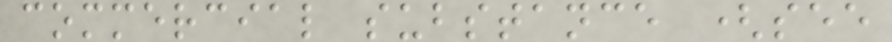commercial substance (see
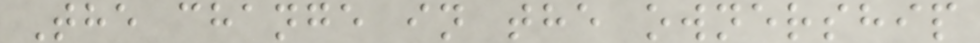The change in the ownership
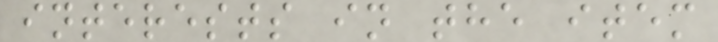interests in the item
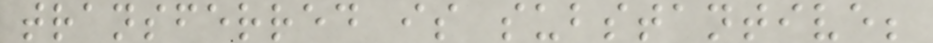transferred is substantive;
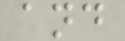and
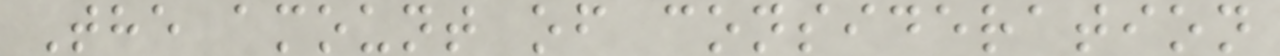The amount of consideration
